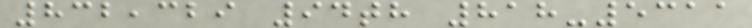832,329 94th 818-5311
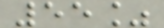55%
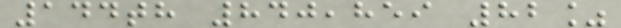144th 840,859 82%
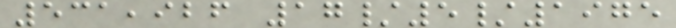531,926 17/5/1975
